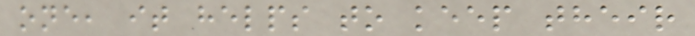one, it helps to keep their
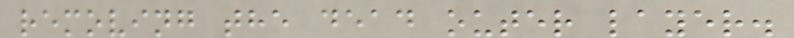removing the dead outer layer.
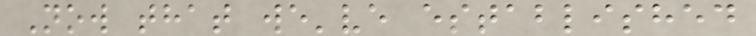Now that we've established
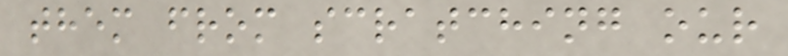them from scratching our
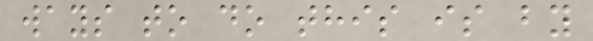ways to do this is by
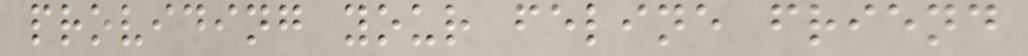providing your feline friend
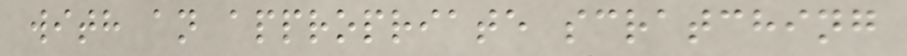with an appropriate scratching
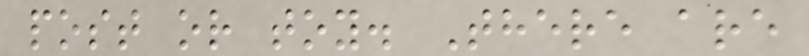post or toy. There are
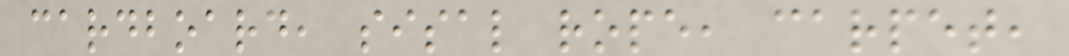cardboard, sisal rope, carpet,
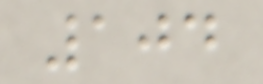104
